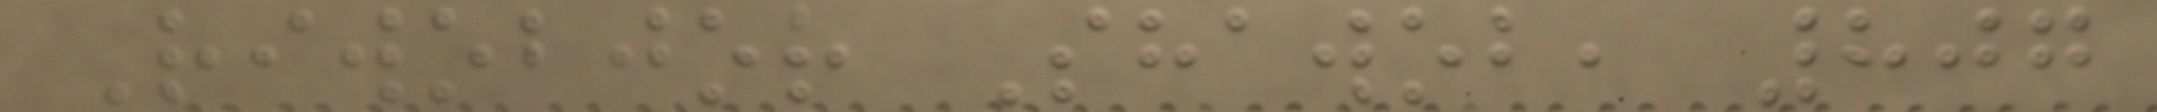Riwobjor Shawob, 807
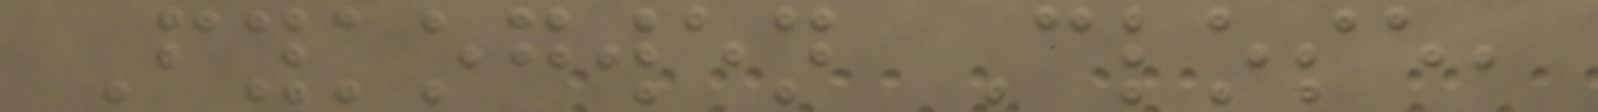Fykogwen Close,
